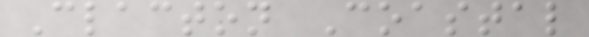Clacton Coastal
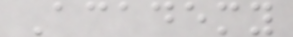Academy
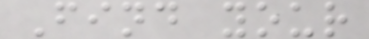Find your
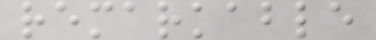remarkable
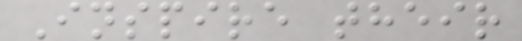Inspire their
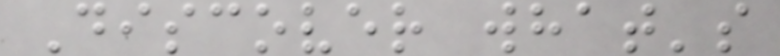Discover what's
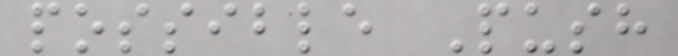possible Push
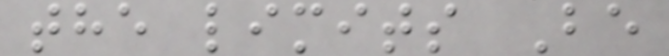the limits Be
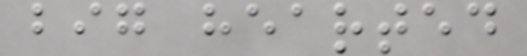big hearted
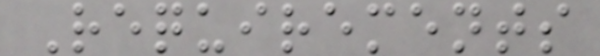Requirements
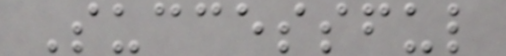Successful
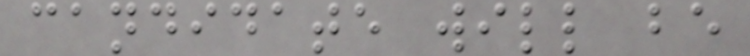candidate will be
